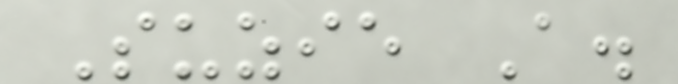Suzie A.
